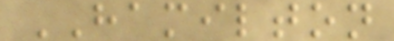HAMILTON
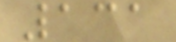131
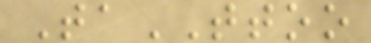TaTTOO
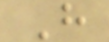H
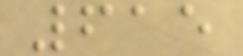615
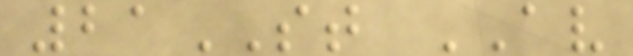21ST AV
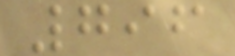796
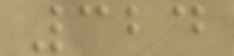324
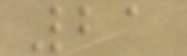21
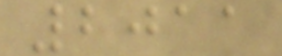2011
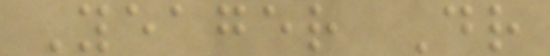Yeager Dr
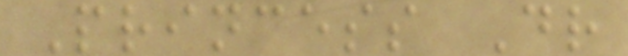Princess Dr
